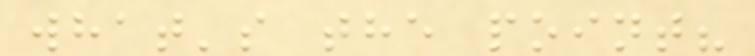what's the point?
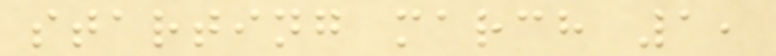starting march 1,
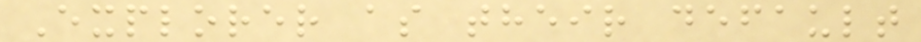Explorer as their default
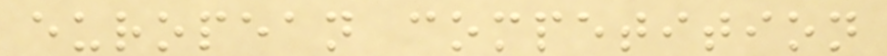european competition
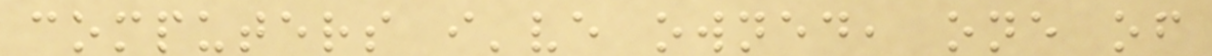computers i've owned, one of
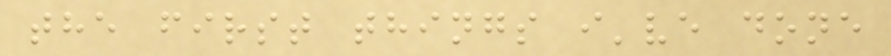the first things i've done
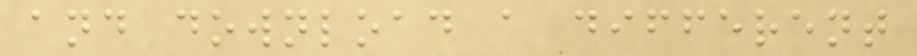and download a different
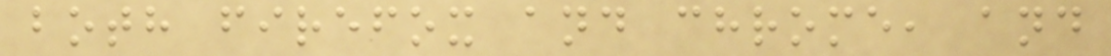both firefox and chrome, and
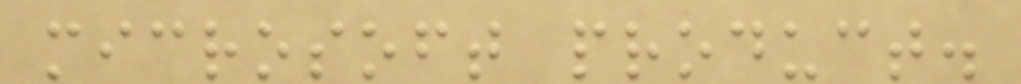microsoft product.
